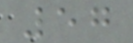57
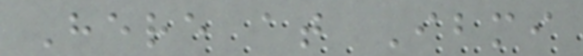Here at Ibmi
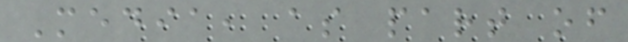Media, as part of
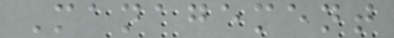Management
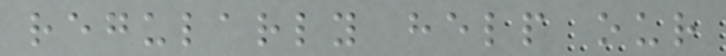regularly help our
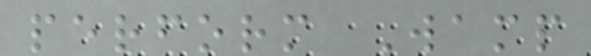perform Wamp
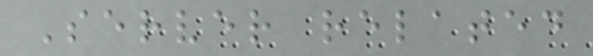Server related
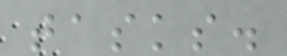tasks.
